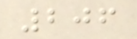206
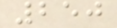250
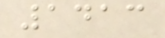1413
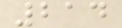214
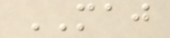MAJ
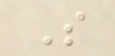S
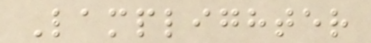Lamplighter
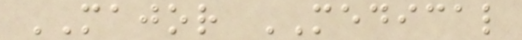MAJOR MEDICAL
